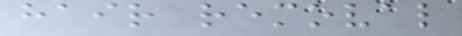hair removal
